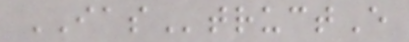IAStructE
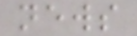news
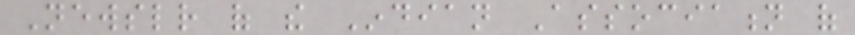Newsletter of the Indian Association of
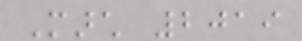March 2019
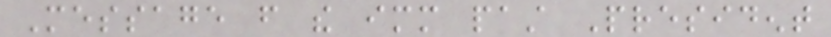Message from the immediate past President
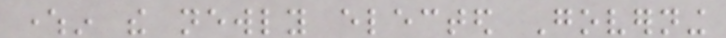wherein the newly elected Governing
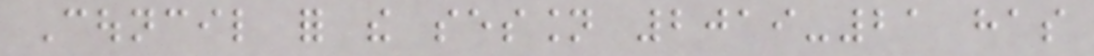Council for the session 2019-21 has
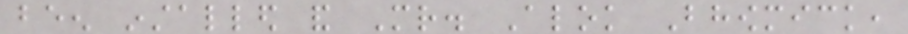been installed and Mr. Alok Bhowmick,
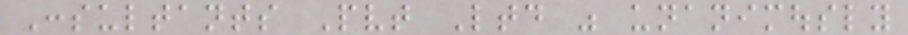Consultants Pvt Ltd was unanimously
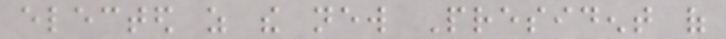elected as the new President of
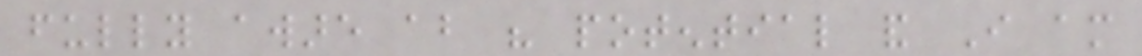fully aware about his potential and I am
